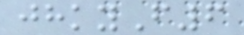jhkyF6
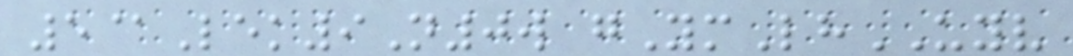5@Lek9N0w gYmLhUYV
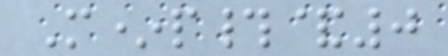M*p#&0
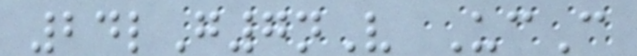24lG7nV UcC
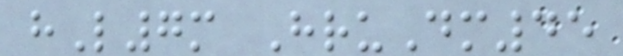hL7m HruDm45
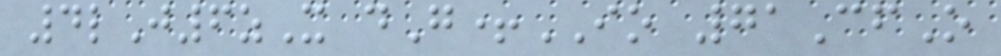4lJ6zX dG+IO 71CfO
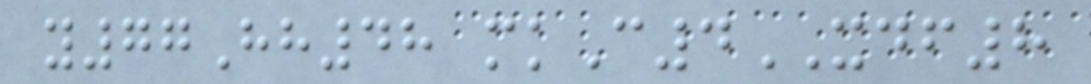y77Hh48 mkC4XDF8
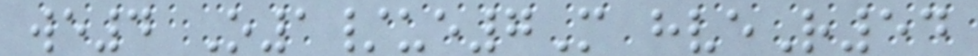we4 O1/ue7M hveR54
